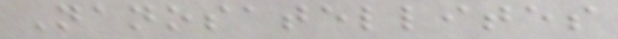Nanosatellites
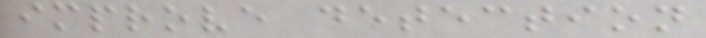improve detection
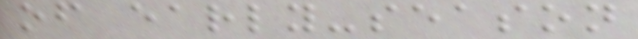of early-season
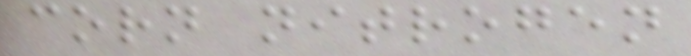corn nitrogen
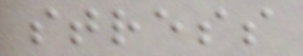stress
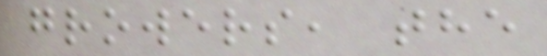growers, the
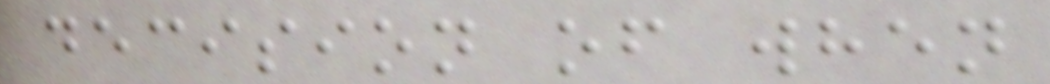decision of when
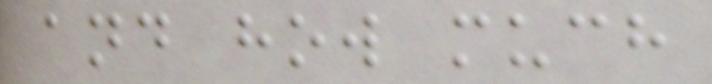and how much
